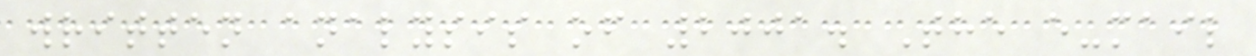written analysis of 2001. The e-mail
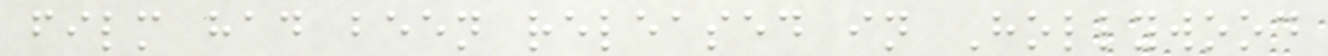film had been released in Hollywood
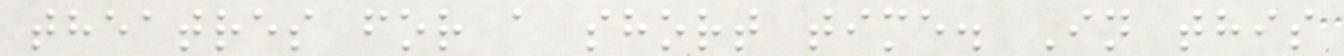theatres for a short time. In this
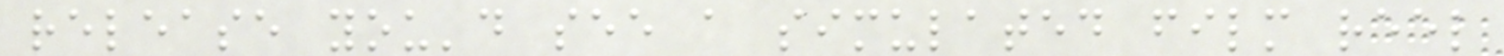release you'd see a simulated film reel
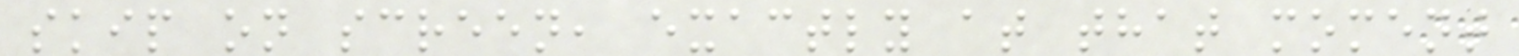skip on screen, exactly at that moment
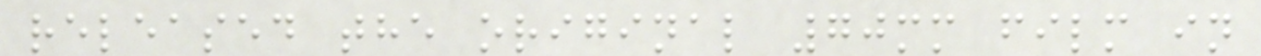released the original 70mm film in
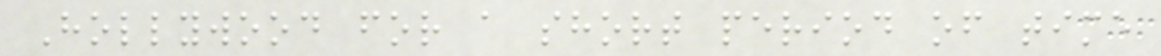Hollywood for a short period of time
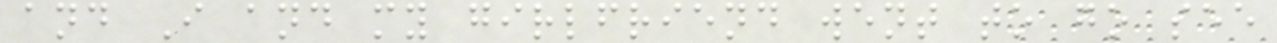and I and my girlfriend went to go see
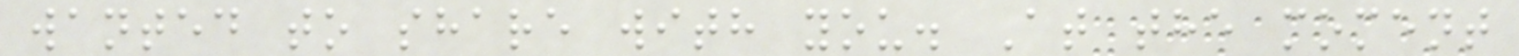wanted to share with you. At the moment
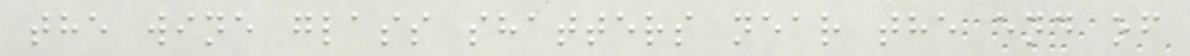the wine glass shatters near the end of
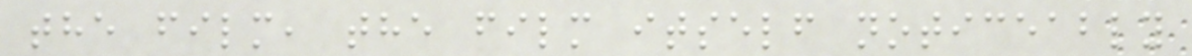the film, the film itself noticeably
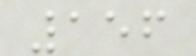156
